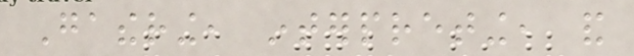Gathering, interpreting, and
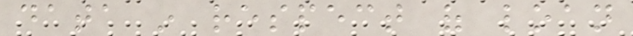data in respect of loan
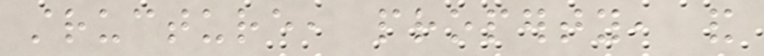structure, property, and
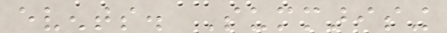events. Summarising
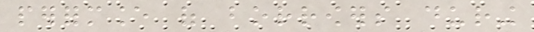performance of borrowers during
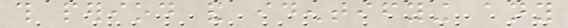this period and identifying any
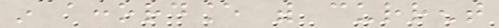in accordance with current
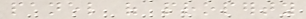panel of property
